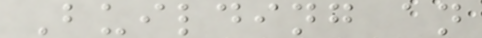Building an
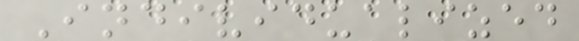Individualized
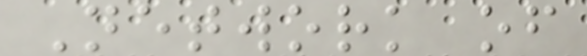Network of
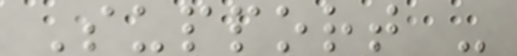Support -
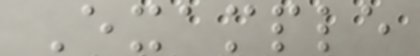Example
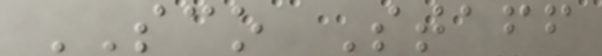SCO Staff
